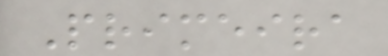Primeira
